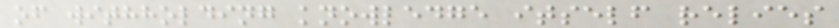of withholding knowledge itself relies
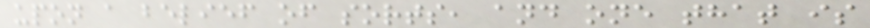upon a belief of sorts, and one that is
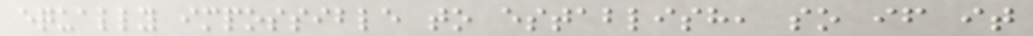equally impossible to establish, so if it
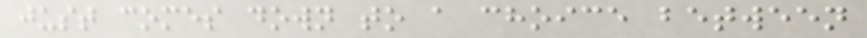just comes down to a choice between
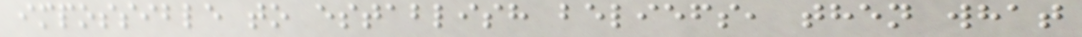impossible to establish beliefs, then what
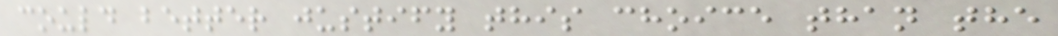could better justify this choice than the
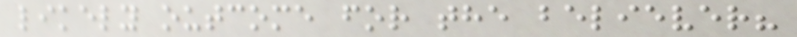likely outcome for the believer?
